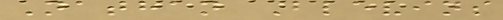Nathan Blevins
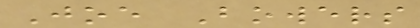Joe Bowers
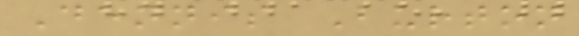Dennis Burton
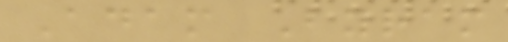Adam Byram
